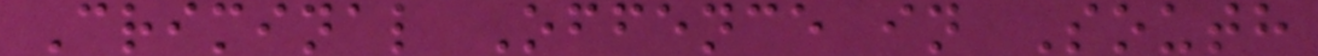Criminal Offence in South
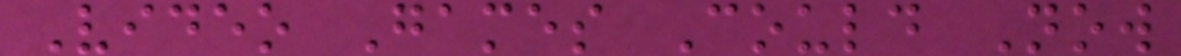Video Games Could Now
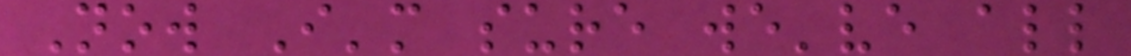Now I'm sure we've all
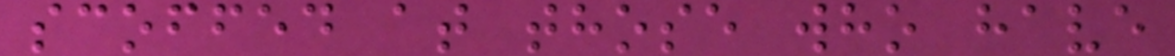scoffed at those who have
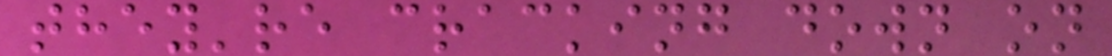they're cracking down on
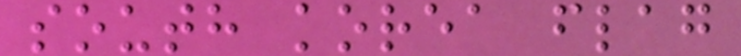south korea flag
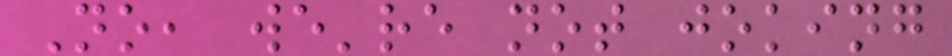No, we're not joking
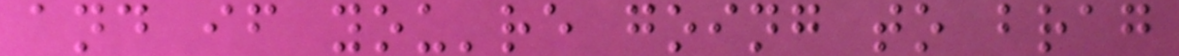and if you're going to brag
